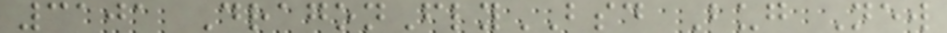3101 DragonFlyBSD Bug New
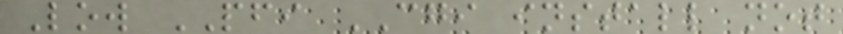Low PFI CGI install not
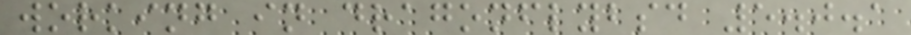working in dragonflybsd 5.0.1
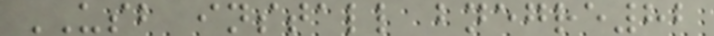USB install bnegre82
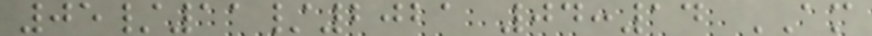05/11/2021 04:14 AM
